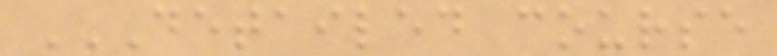DETAILED COURSE
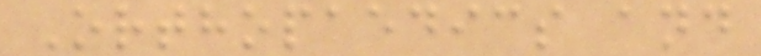Orthopaedics and
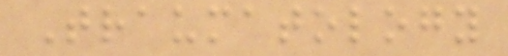Traumatology
